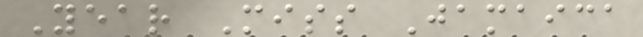Year Miss Jamaica
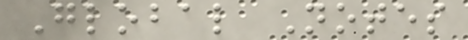Global Notes
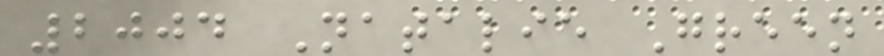2004 Natalie Green
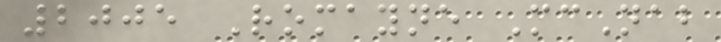2005 Romayne McNab
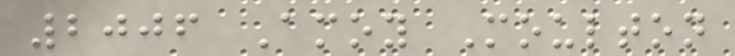2006 Amoy Moulton
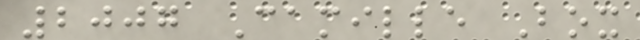2007 Camille Box
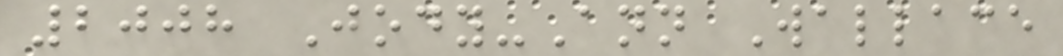2008 Jody-Ann Wallace
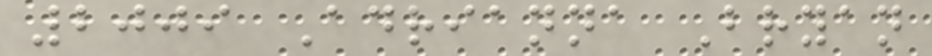2009 Adrianna Bryan
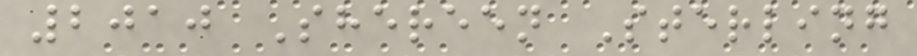2010 Shereen Sterling
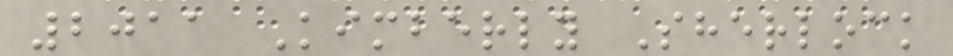2011 Kimberly Sherlock
